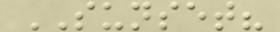SUNSET?
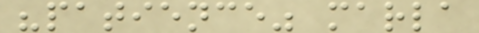"patience" marla
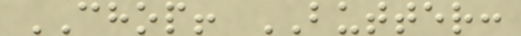CHOP! BUTTER:
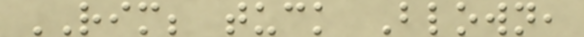RIM; tuck Blown,
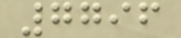7796
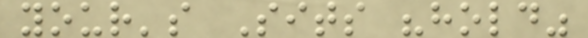your's Sits "hold"
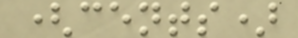(cents)
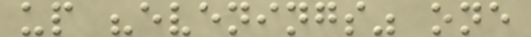up "evenings" one
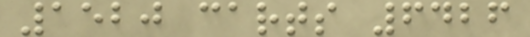1520 carts 6426
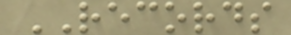RECORDS
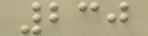230
